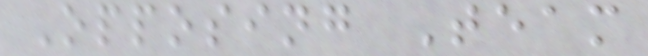Opposing Team
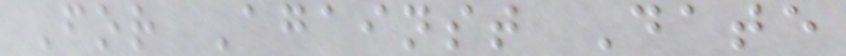For Against Date
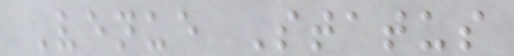Venue Status
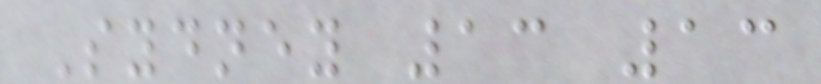Sydney 13 13
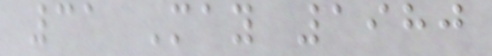31 May 1980
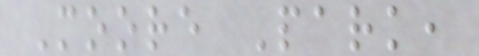Moore Park,
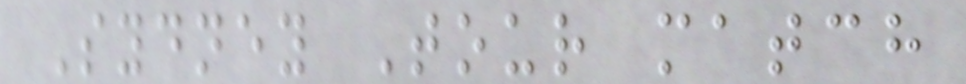Sydney Tour match
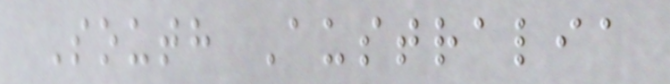South Australia
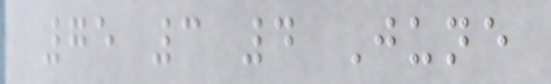75 3 4 June
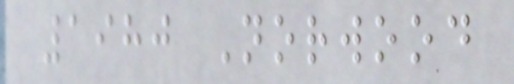1980 Norwood
